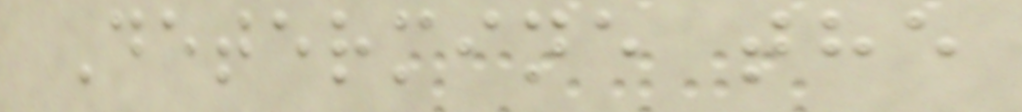Determine the
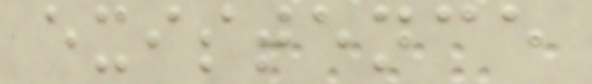existence
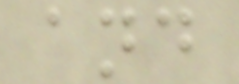and
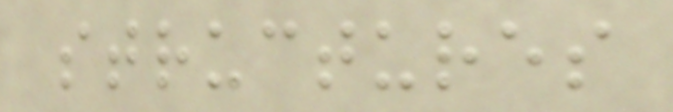structures
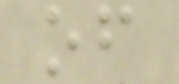of
